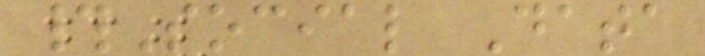#Social Data
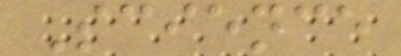Science
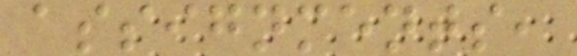assignments,
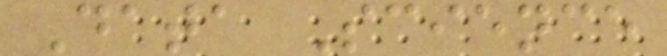Data Science
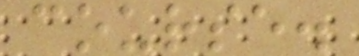course.
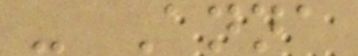- Anna
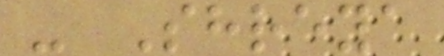- Shreya
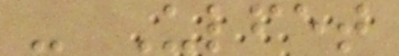- Ulfet
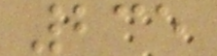235
